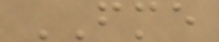FME
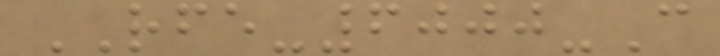RFE-6000-C
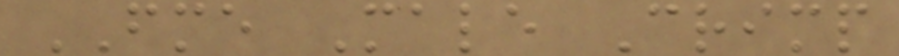FME Male Crimp
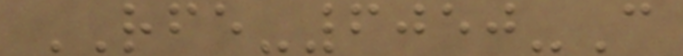RFE-6050-C
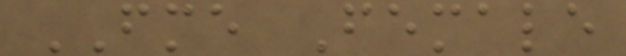FME Female
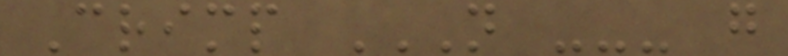Crimp N --- G
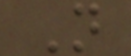N
